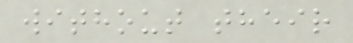without their
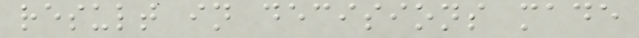result in decisions made
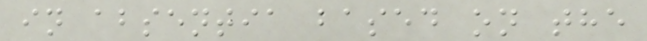in absentia based on the
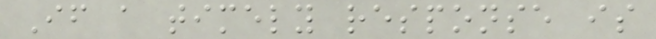If a timely response is
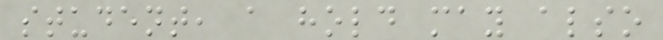student, a hold may also
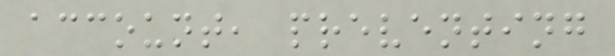account, preventing
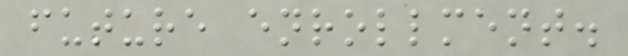future enrollment.
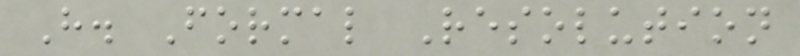H. Formal Resolution
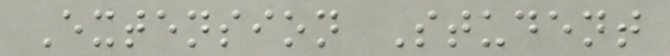Extension Student
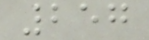257
